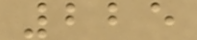225
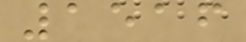1516
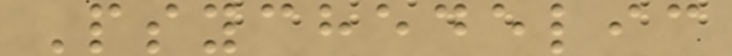Psychedelic
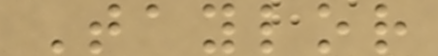Taylor
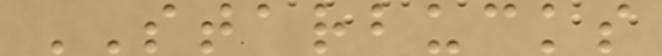STARBUCKS
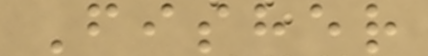Fisher
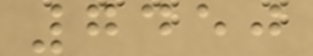7450
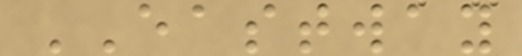EASTWAY
